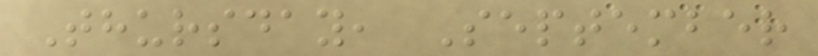Thursday, September
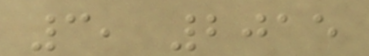3, 2015
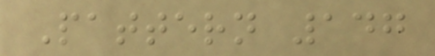Pattern 147
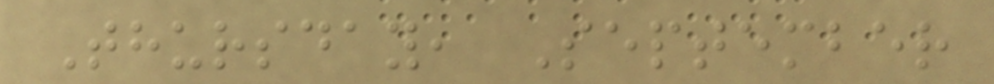Thursday, September
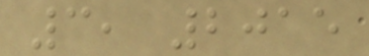3, 2015
